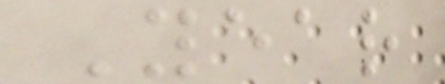Year
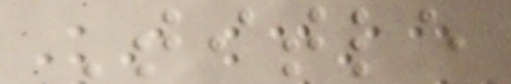Title
